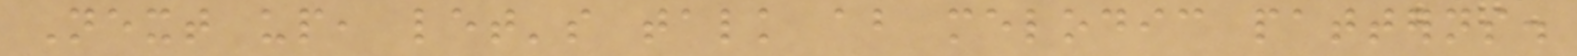Next up, let's talk about melodic patterns.
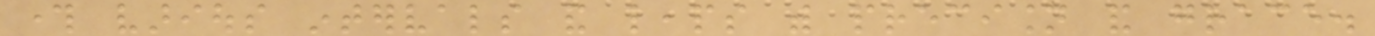through various intervals and leaps with precision and grace.
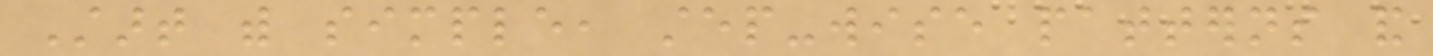Start with simple, step-wise patterns and
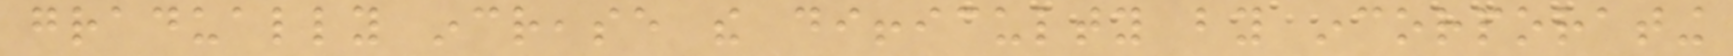gradually increase the difficulty by incorporating
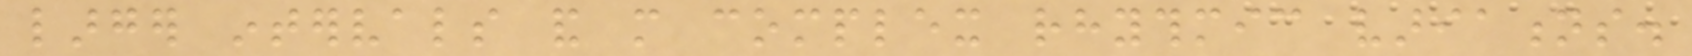larger intervals and more complex rhythmic variations.
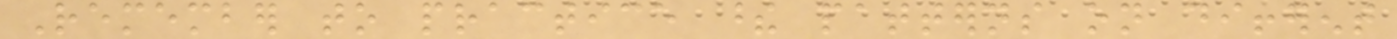Remember to practice these patterns on different
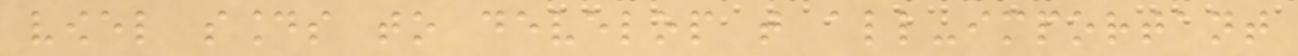vowel sounds to develop that all-important
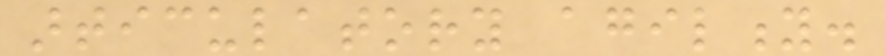articulatory agility.
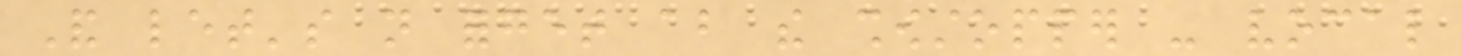And let's not forget about the showstopper - vocal
